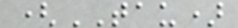(TAU)
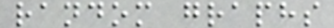random graphs
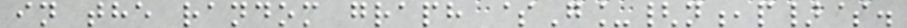in the random graph $G_{n,p}$.
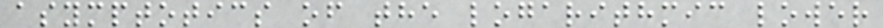asymptotics of the logarithmic lower
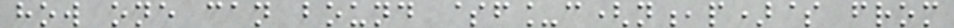how one can bound $f_c(n,p)$ from
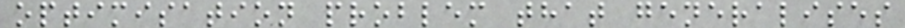optimisation problem that generalises
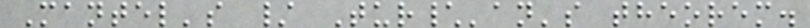Mantel's / Tur\'an's theorem.
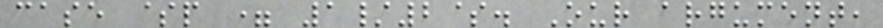case $p = 1/2$. Our argument,
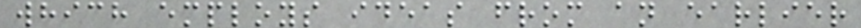which employs ideas from an earlier
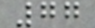77
